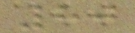80
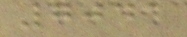7041
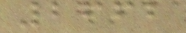2662
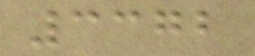3372
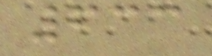633
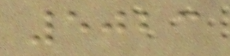5023
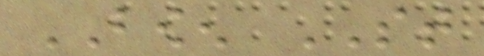BOWEN ST
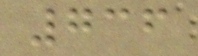736
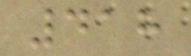418
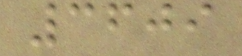3609
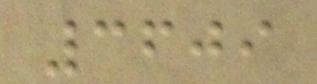3609
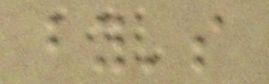by's
